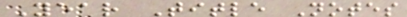Year Title Notes
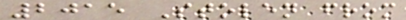2015 Stolen from
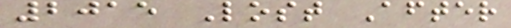2015 Lost After
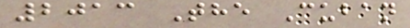2013 The Cuban
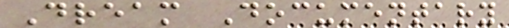Dream Documentary
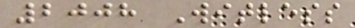2008 Witless
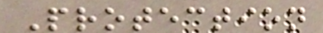Protection
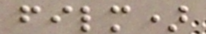film)
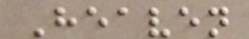Heaven
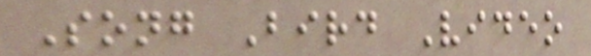Song Bird Video
